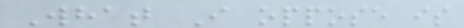What I oppose is
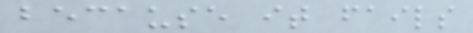because it fails
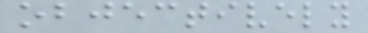objectively
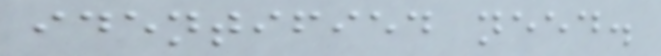identified need.
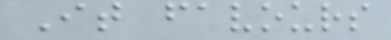It favours
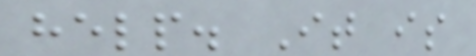help. It is
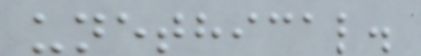unethical.
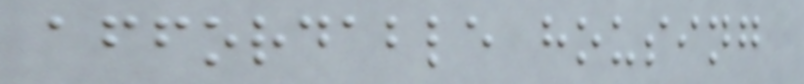affordable housing
